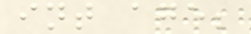int age;
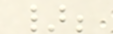};
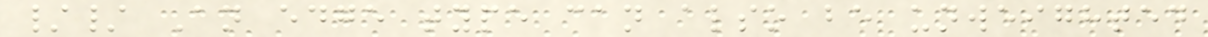// An edge type can also be unweighted
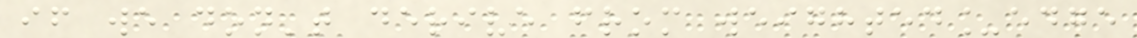if we don't derive from weighted_edge
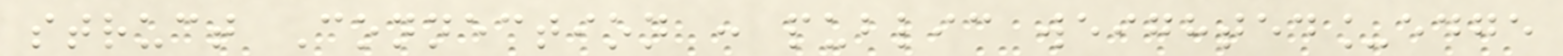struct Connection : public weighted_edge
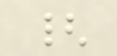{
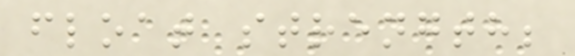float strength;
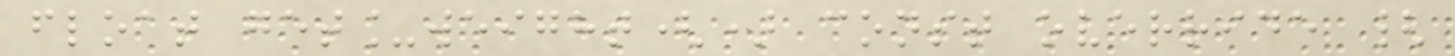float get_weight() const override {
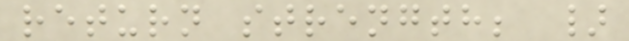return strength; }
